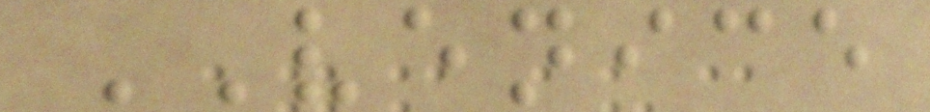VENICE
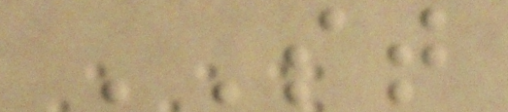ST
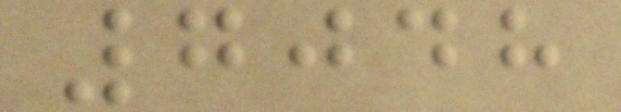7048
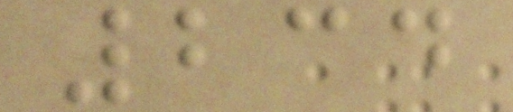234
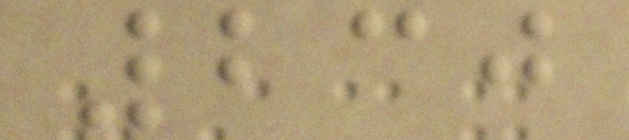230
